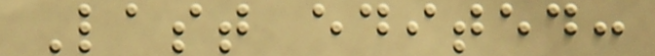Last edited:
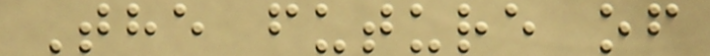The future of
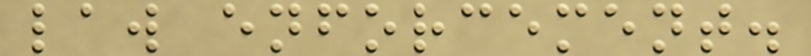law enforcement.
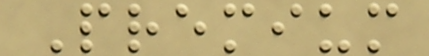Premium
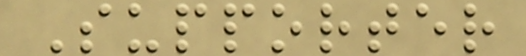Supporter
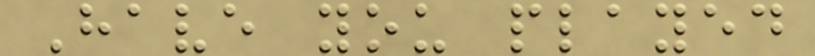Have you played
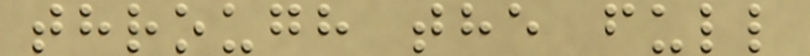through the full
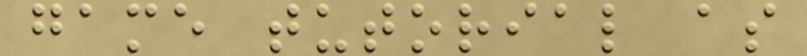game tutorial as
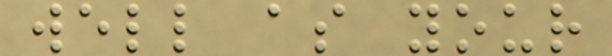well as your
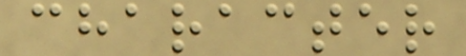character
